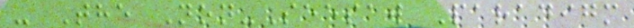- The Non-Seesaw Paradigm
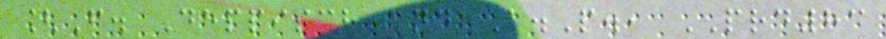[F. Deppisch and A.P., PRD83
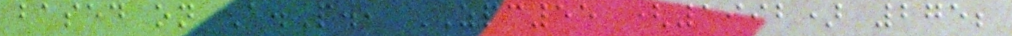based on A.P., ZPC55 (1992) 275;
